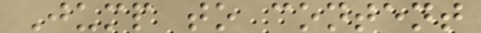Jump to content
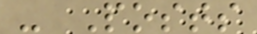- Posts
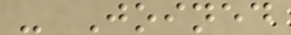- Joined
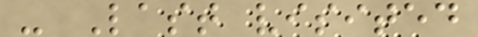- Last visited
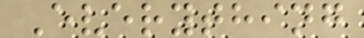Everything
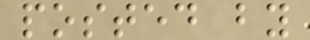posted by
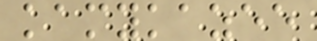kamykazee
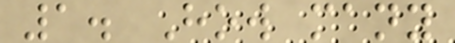1. How many
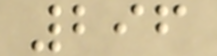296
